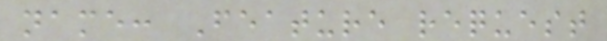name: Feature request
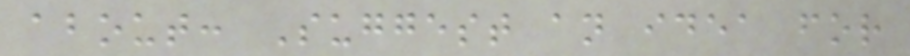about: Suggest an idea for
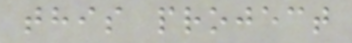this project
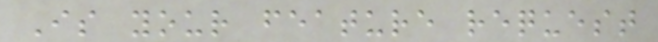Is your feature request
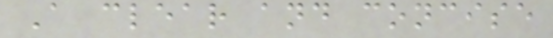A clear and concise
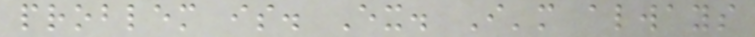problem is. Ex. I'm always
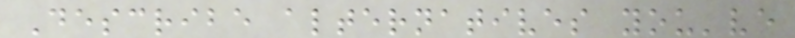Describe alternatives you've
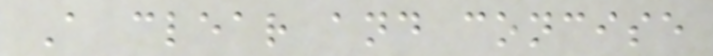A clear and concise
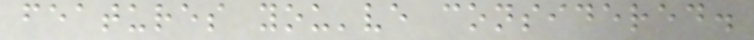features you've considered.
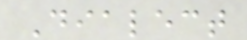Dialect
